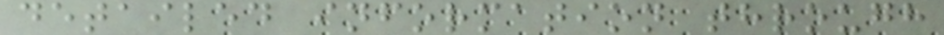detailed information through
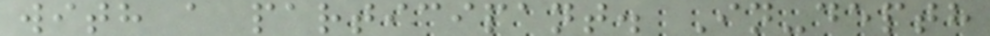with a participant. In-depth
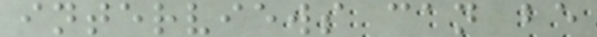interviews can be
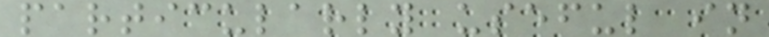particularly useful in
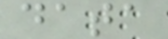data
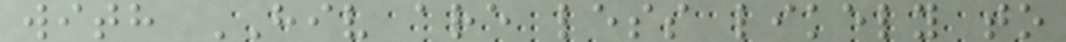with HIV are less likely to
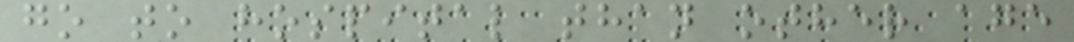go to hospital than other age
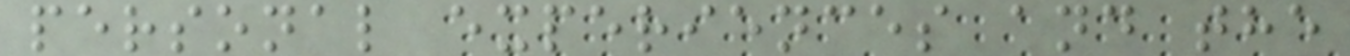personal experiences and the
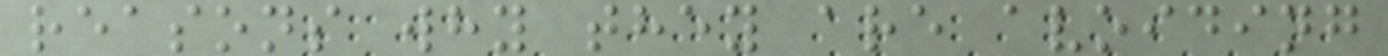reasons why they are avoiding
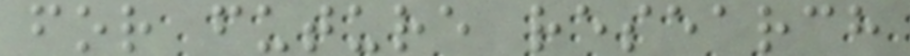for future research
